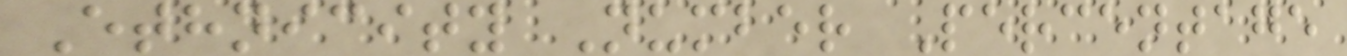Ethnicity Number Percentage
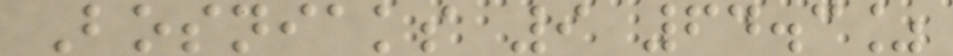Bosniaks 9 64.3%
